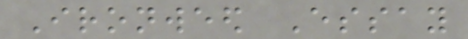Ironweed Essay
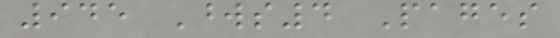945 Words4 Pages
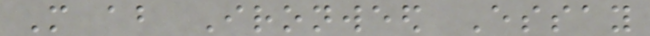More about Ironweed Essay
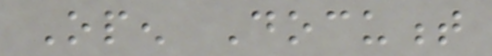Open Document
